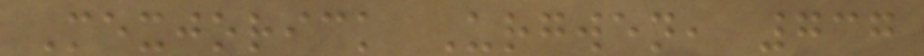Mexjorick Urgwen, 737
